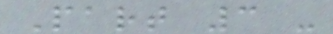Part 3 -
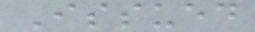Issued
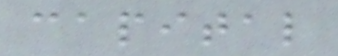capital
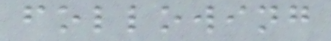following
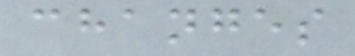changes
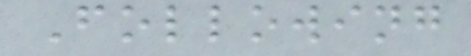Following
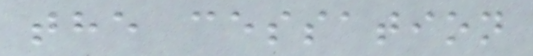the cessation
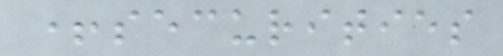+securities
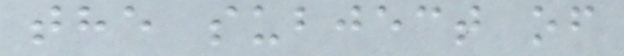the subject of
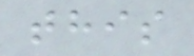this
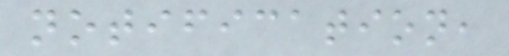notification,
